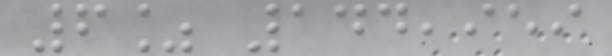6% 144,959
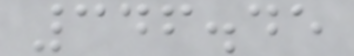346.45
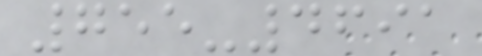755-4691
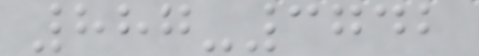887-3742
